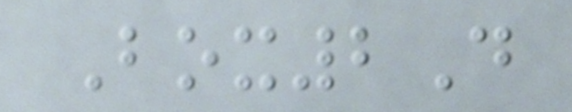Box2D
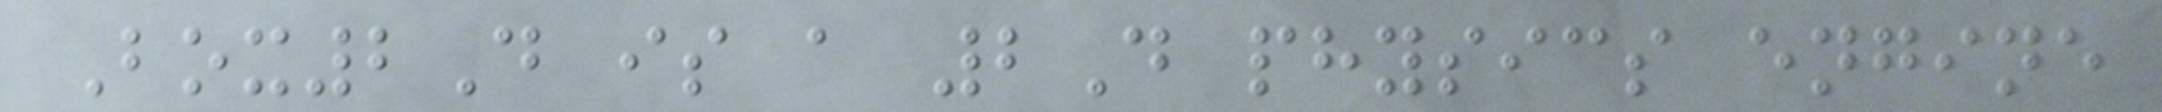Box2D is a 2D physics engine
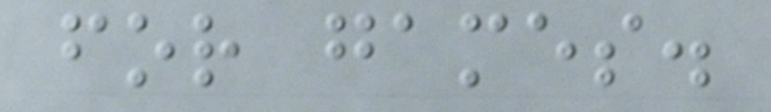for games.
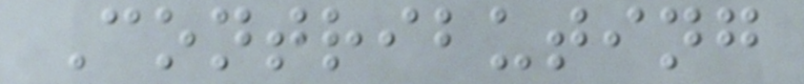Contributing
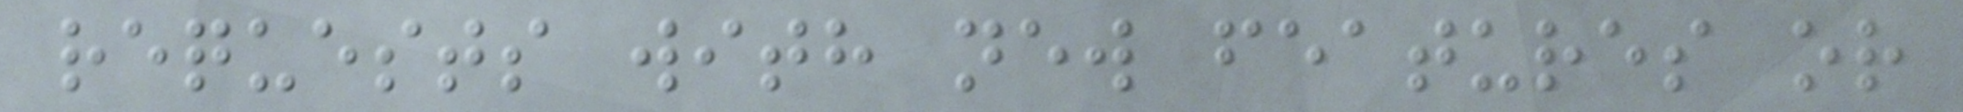requests with new features or
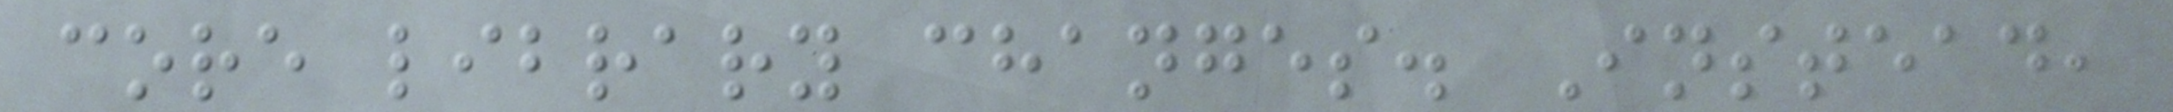core library changes. Instead,
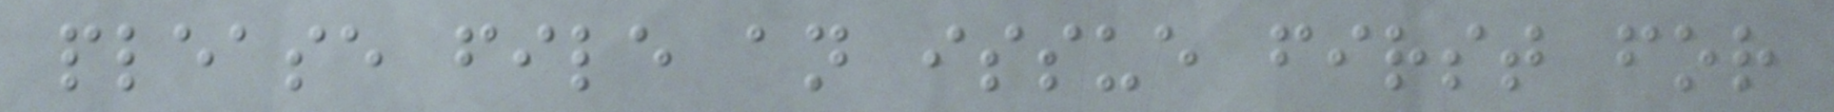please file an issue first for
